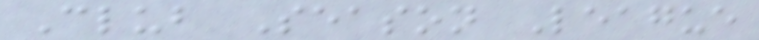Club Season League
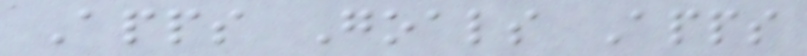Apps Goals Apps
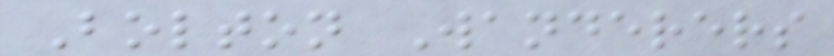Bolton Wanderers
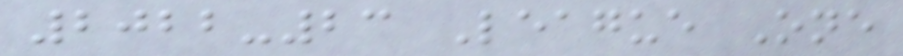2022-23 League One
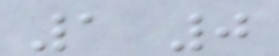1 0
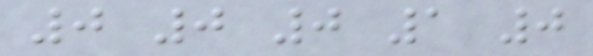0 0 0 1 0
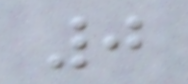0
